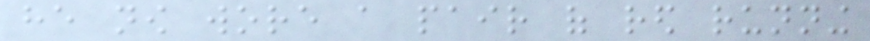he now wore a pair of red running
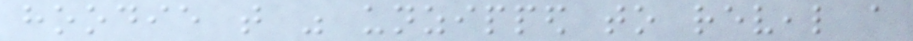hoodie that was unzipped to reveal a
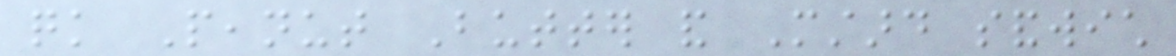quick Peanut Butter and Mustard sandwich
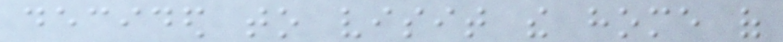decided to visit the home of
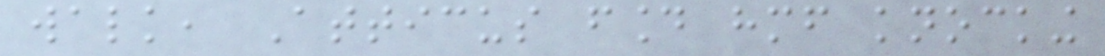walk, Atticus found himself knocking
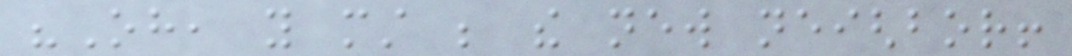"Oh, you must be the new neighbor!
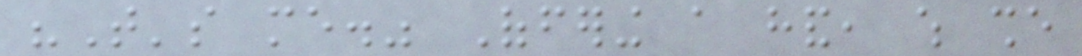"That's me." Offering a hand, which she
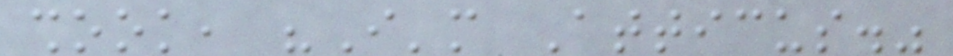shook, "I'm Atticus."
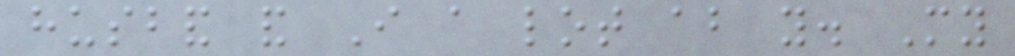husband and I a lot about you. My
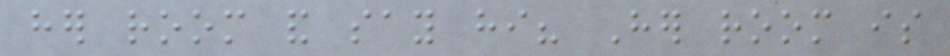her room and say hi? Her room is
